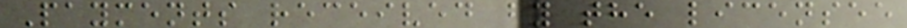Payments received by the licensee
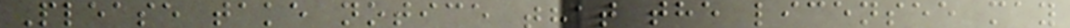Please take notice that the licensee may
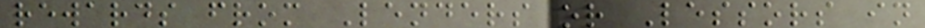rewards from Lenders or Lessors in
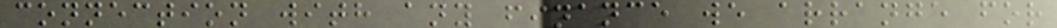connection with any finance we arrange for
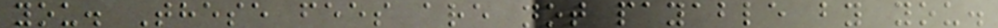you. These fees are not payable by you.
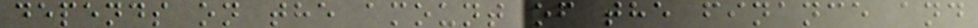depends on the amount of the finance and
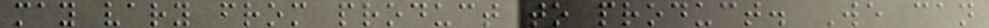may vary from product to product. We can
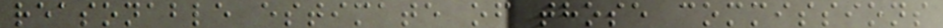reasonable estimate of those commissions
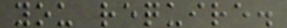you require.
